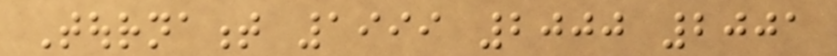Tournament 1999 2000 2001
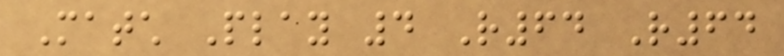Match Play 4 R64 R64
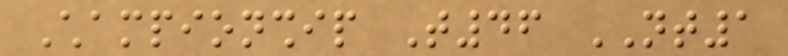Championship T46 NT1
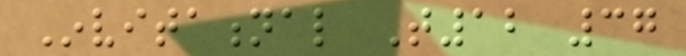Invitational T12 37
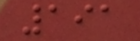191
